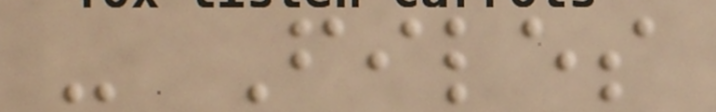- Files
